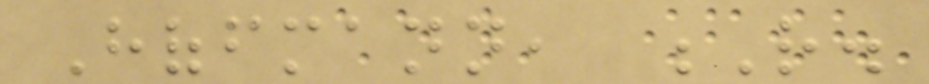Hoffmann, R.
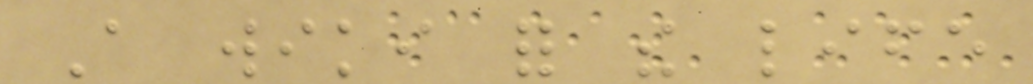A wiki for the life
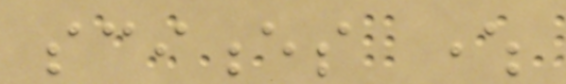sciences where
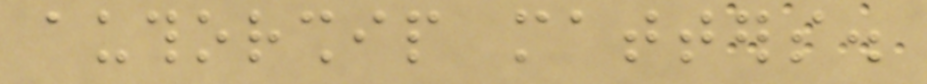authorship matters.
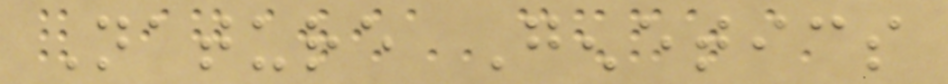Nature Genetics
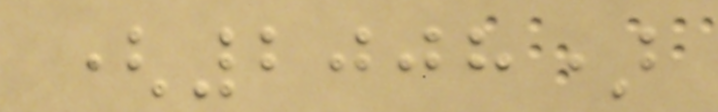(2008)
